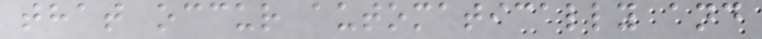that occur automatically and
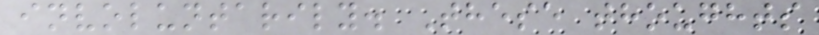involuntarily. These thoughts
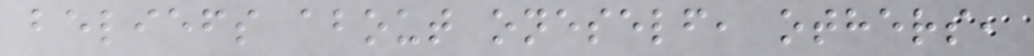beliefs about oneself, others,
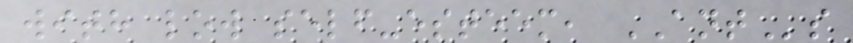with low self-esteem, ANTs
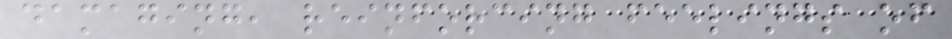damaging, reinforcing feelings of
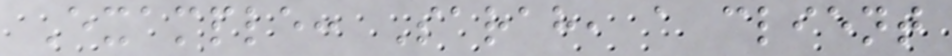Example: Sarah, a client
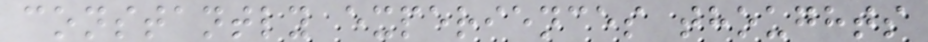constantly experiences thoughts
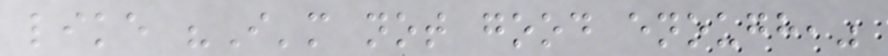like "I'm not good enough,"
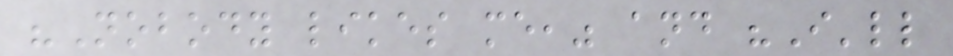"Nobody likes me," and "I'll
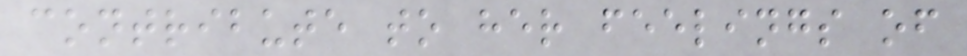contribute to her feelings of
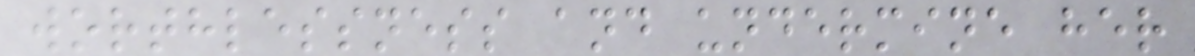worthlessness and undermine her
